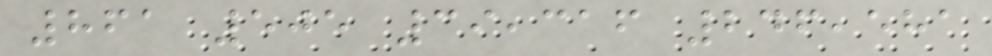861 505 39,316 246,581
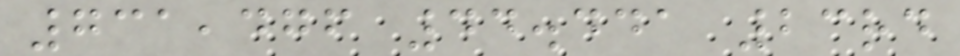731,476 44.441 23rd
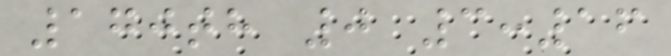170th 0 3:16
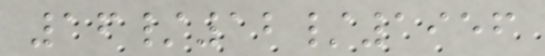16/12/1956
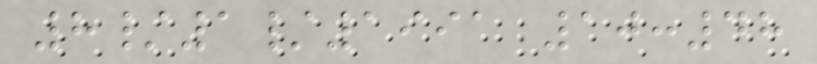8/1/1991 10:48
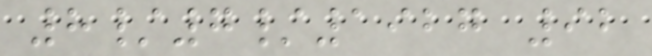8/7/1927 92
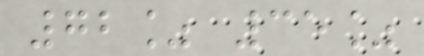72% 35%
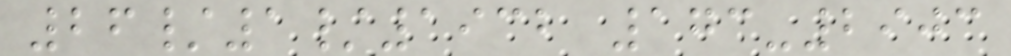26/1/1932 173-2903
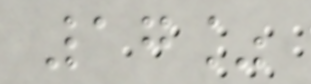17%
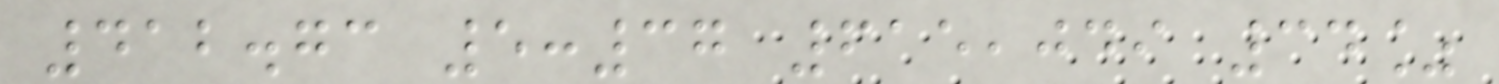412.73 5:37 615,049 34%
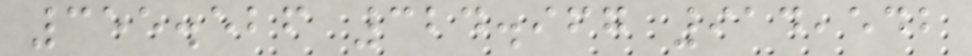355.526 324.967 914,542
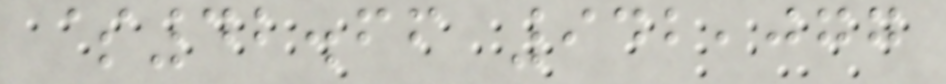$42.66 942,077
